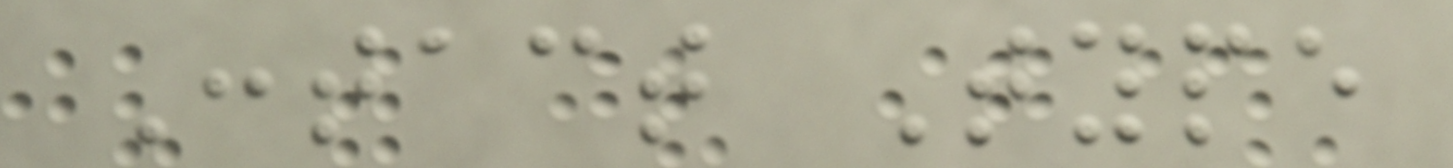Contact Type
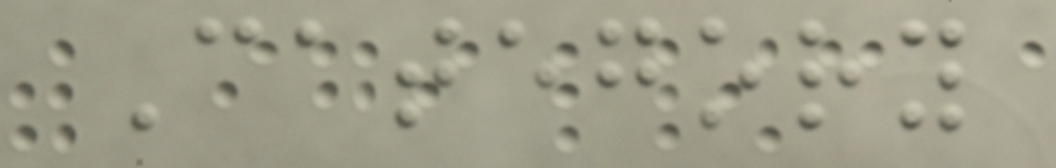Category
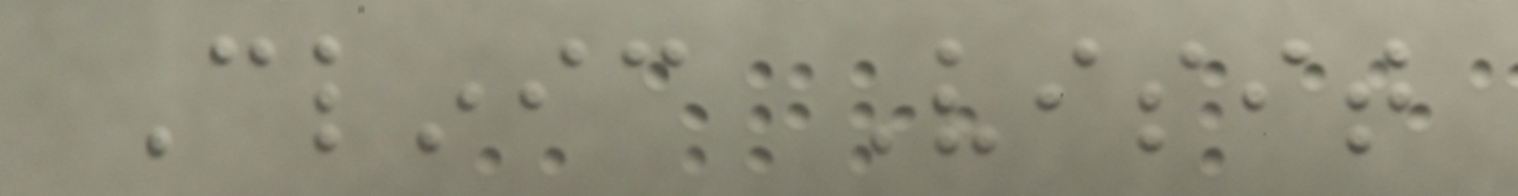Clinic Visit
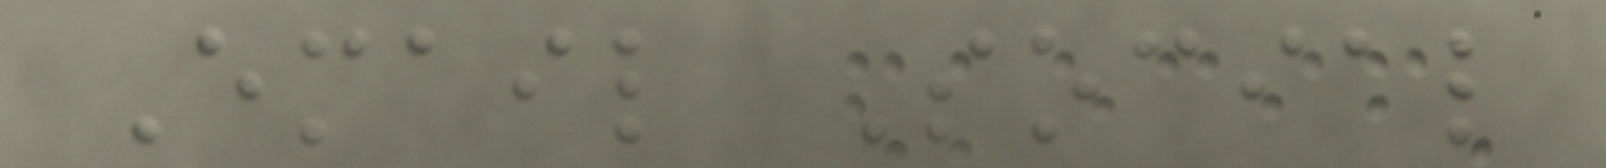Email Social
